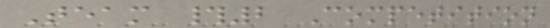Team #2 Competition
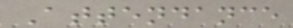Attendance
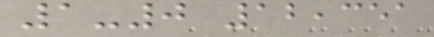1-0 12,351
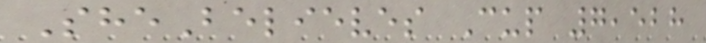SheBelieves Cup 7,528
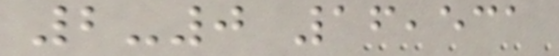2-0 16,531
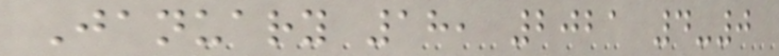January 18, 2021 4-0
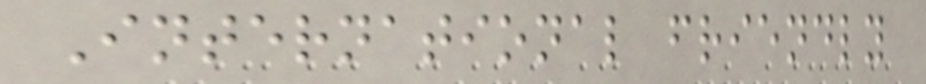International friendly
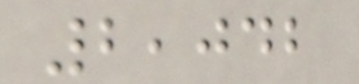2,042
